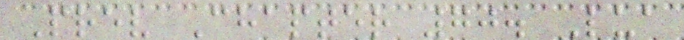Prev Chapter 70. Lua
